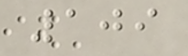109
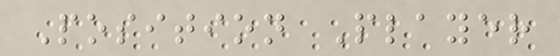Position Player
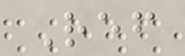Ref
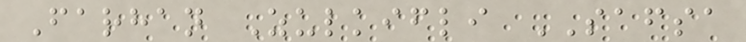Farhan Zulkifli SAFSA
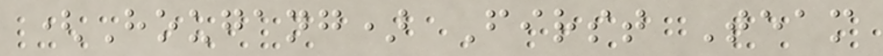(Hougang) First Team
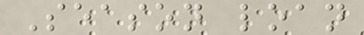Season loan
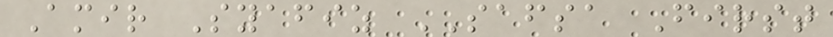Amir Syafiz SAFSA First
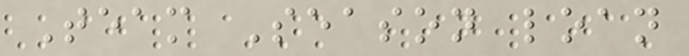Team Season loan
